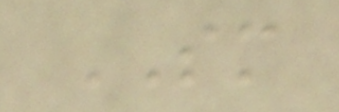SM
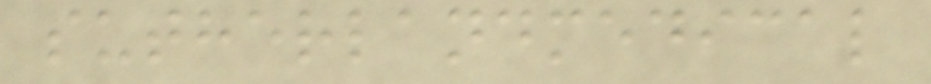sutherlandmedical
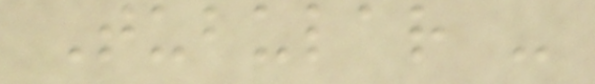Tubular -
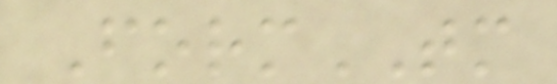FormTM
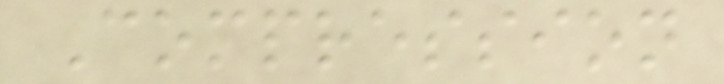Compression
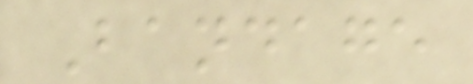Bandage
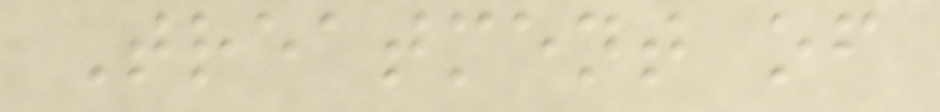Treatment of
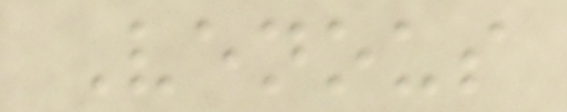Venous
